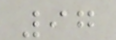97
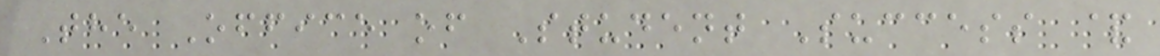The Office of Student Success &
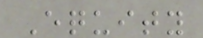Equity
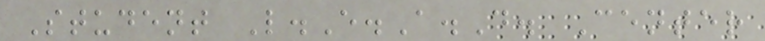Student L.E.A.D. Center
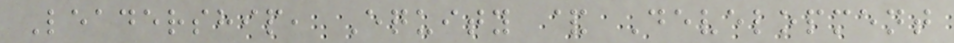Leadership, Equity & Development
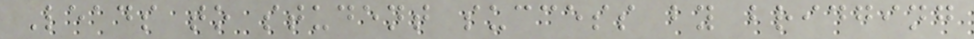Leads to student success by bridging
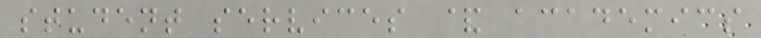student services & academics
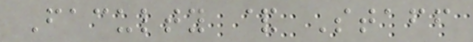Faculty & Staff
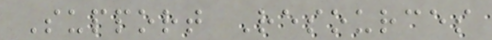Support Resources
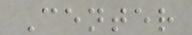Center
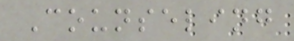Counseling
